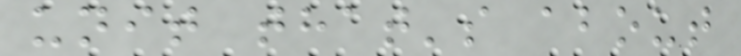unit that's about
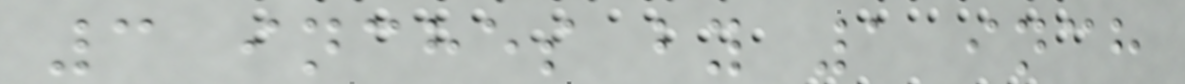3 inches by 1 inch
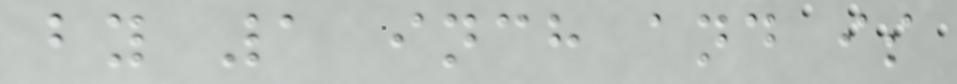by 1 inch and is
